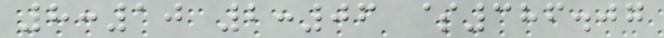8:10 2:06 $386.07
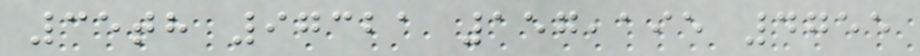35th 97321 157,195 4755
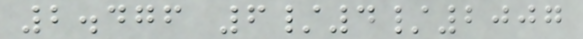2.476 6/4/2007
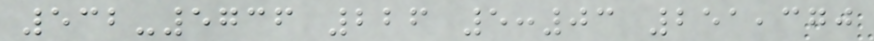532-5736 226 5:03 251,370
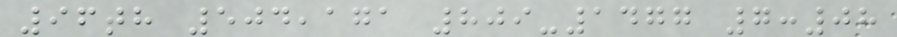96th 504,171 809-1477 7:08
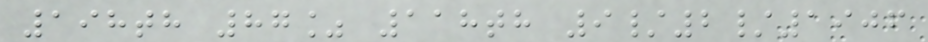198th 87% 118th 9/2/1906
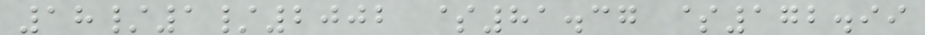18/1/2002 $81.37 $172.99
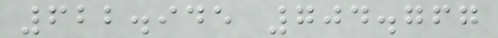622.945 704.767
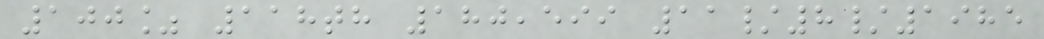100% 118th 180,599 11/8/1985
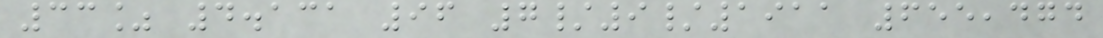33% 4.131 96 7/9/1911 655,474
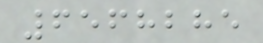6568285
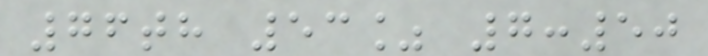76th 53% 7:50
